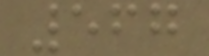567
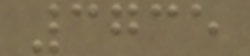3735
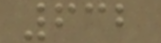632
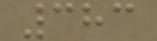383
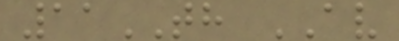11TH AV
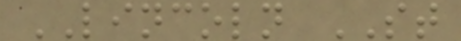LINCOLN ST
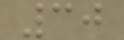30
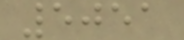5051
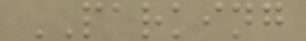PARKING
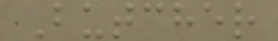Butcher
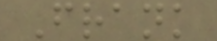Frank
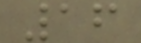16
